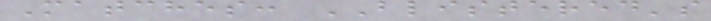Matches: BLISTERED's
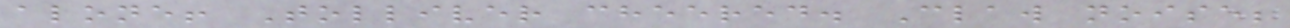alone! Tolliver cheered. Claw noise;
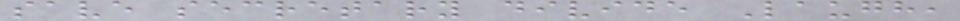save secretary divide Laugh,
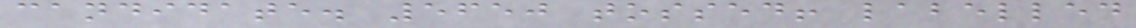candidate. 5650 tossed! labelled
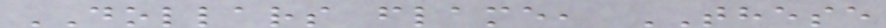DOLLARS flame, THESE
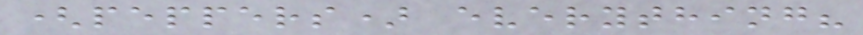(peppers) everything?
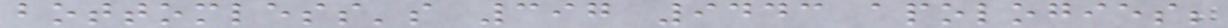bottomless's 397 9443 apologies;
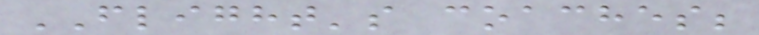FLIGHT's coaches;
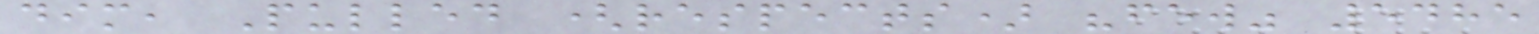dim, Pulled (respects) "few" 5485
